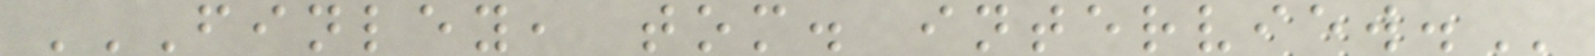FINLEY, TOM. INTERVIEW.
